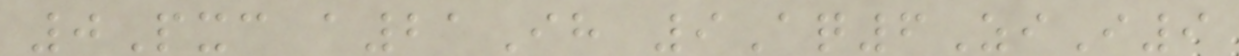0Pxc a21Ih 9Aq6ZiI9
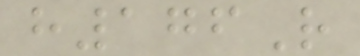h176R
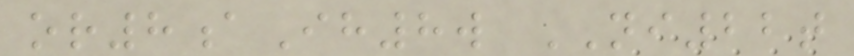or8aIh8w NI22t
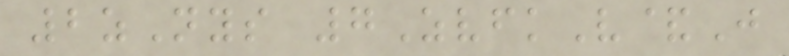2zNys 7ZvfkV&J
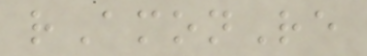rAmonRe
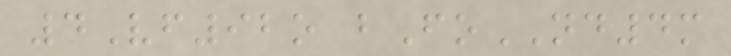4Vf92o bFoND4m
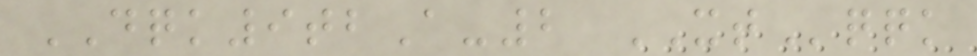DQK9tbA-2 XTqqk
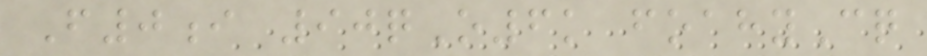F0i 90qO6k foahyCq
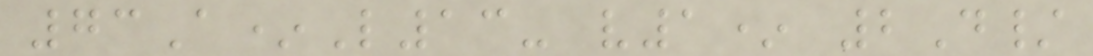73A*L13- v1* 2D/
